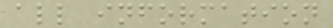all information
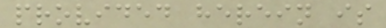provided herein is
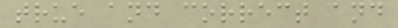true and correct and
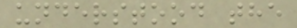understood the
